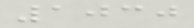1030
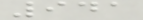941
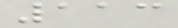113
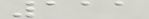111
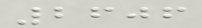2606
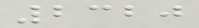2320
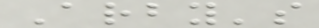Arby's
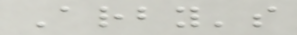Arby's
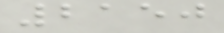2150
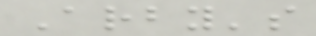Arby's
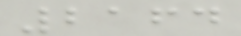2164
